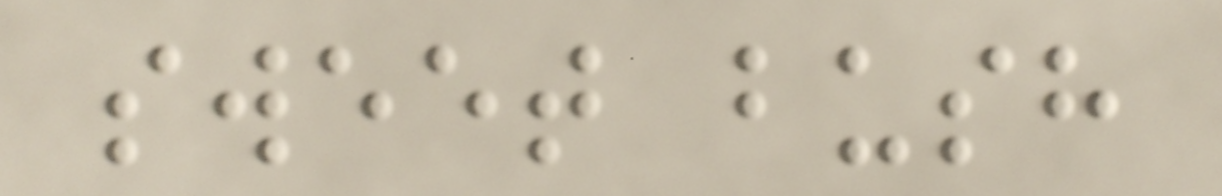sweet bush
